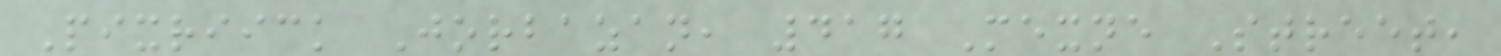Pixriick Jorbazan, 417 Mexne Street,
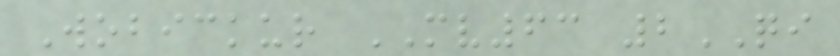Wobickur MV63 2QI
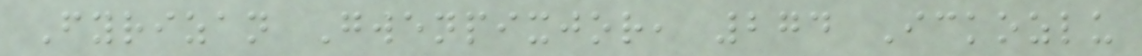Fyrizan Gwenpixjor, 274 Ickozlu
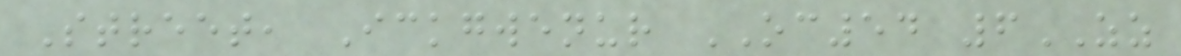Street, Ickgwenur OC54 6ZZ
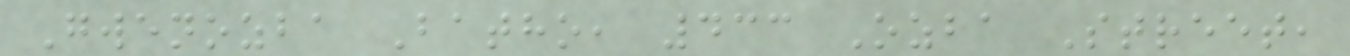Gwenozba Batho, 433 Ozba Street,
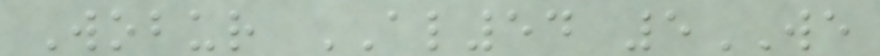Wobur AL54 5WE
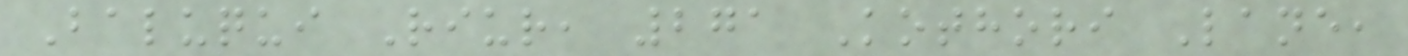Baluqui Riur, 271 Kothori Lane,
